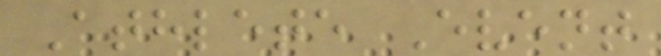Athlete Event
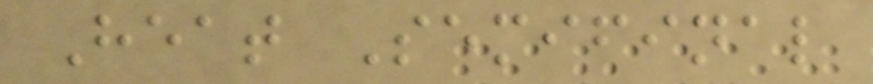Heat Semifinal
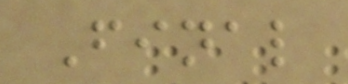Final
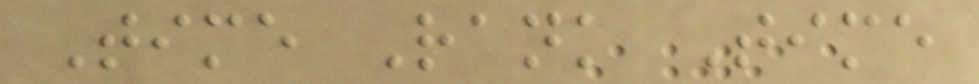Time Rank Time
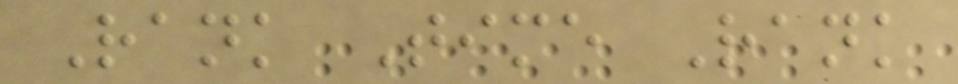Rank Time Rank
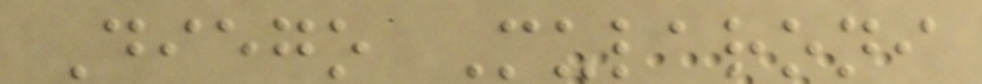Diego Mularoni
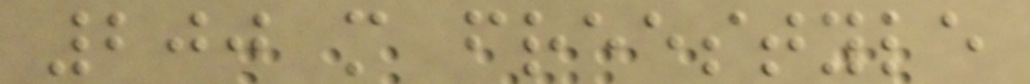200 m freestyle
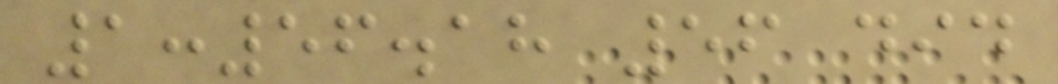1:56.18 56 did
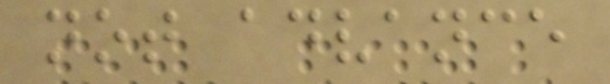not advance
